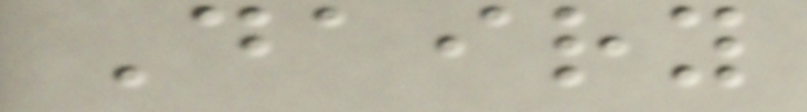Dairy
